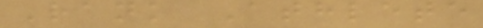Rank Athlete
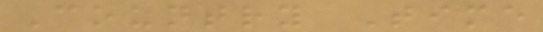Country Time
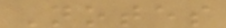Notes
